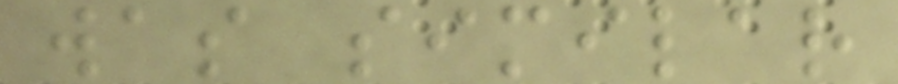was similar
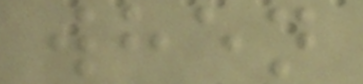when
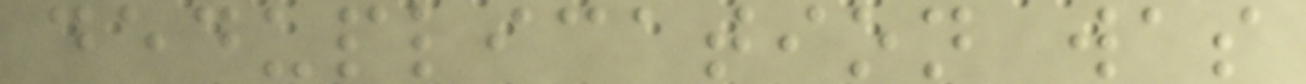deduplication was
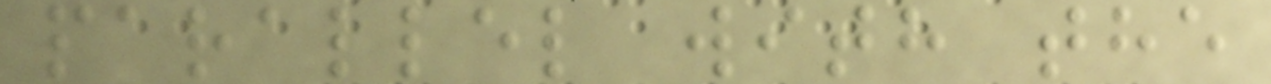parallel with the
